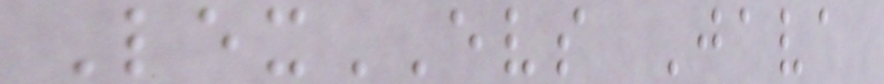LexEVS Java
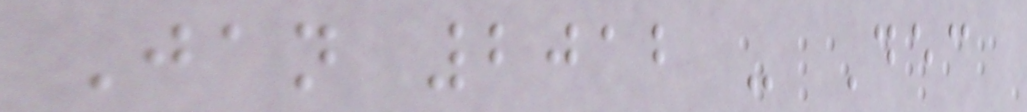Jan 2012 - Dec
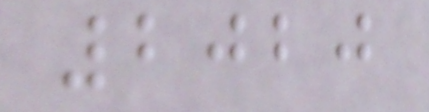2020
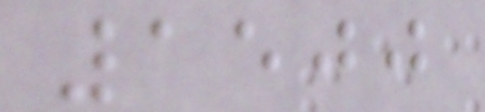1500
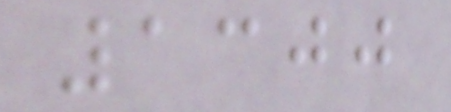1300
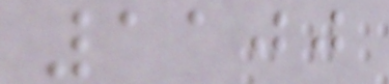1100
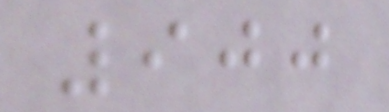900
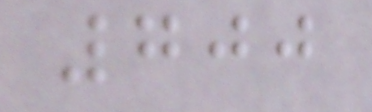700
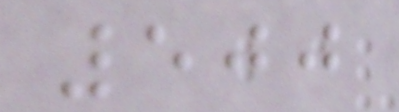500
